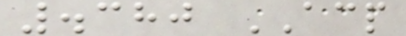.380 ACP
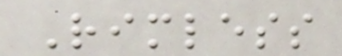Rimless
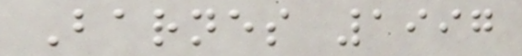Barnes 1997
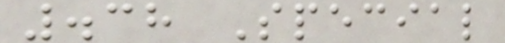.38 Special
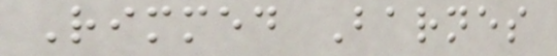Rimmed Barnes
